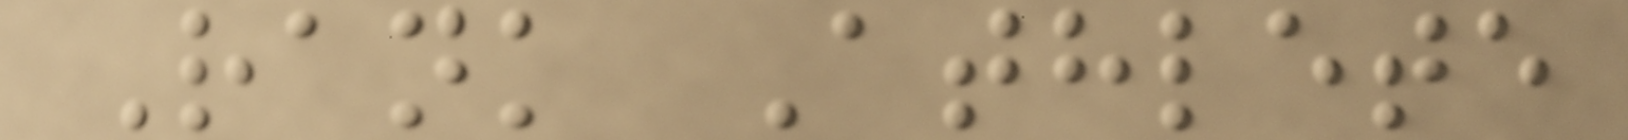Rank Athlete
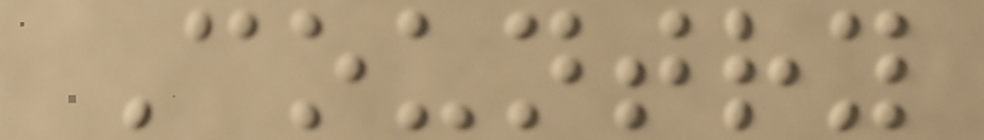Country
